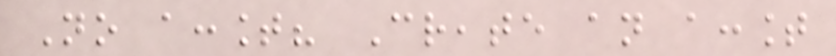No account? Create an account
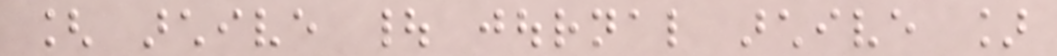[ archive | journal archive ]
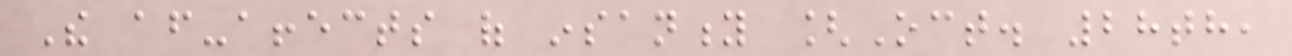The after-affects of insanity [Oct. 28th,
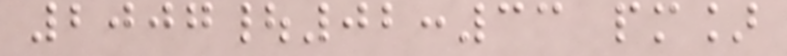2007|02:33 pm]
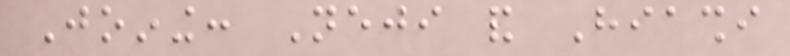Joining: Neji and Hiashi
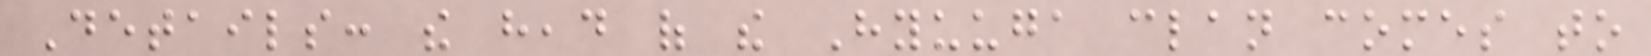Details: the head of the Hyuuga clan comes to
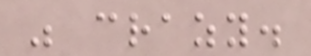was crazy.
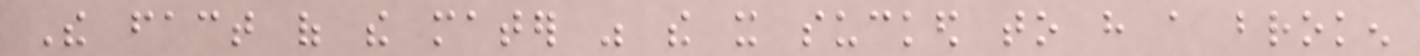The fact of the mater was the it sucked to have a broken
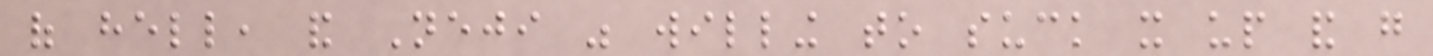of hell, and Neji was willing to suck it up and go
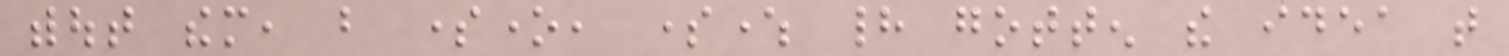without them, but someone, somewhere had gotten the idea that
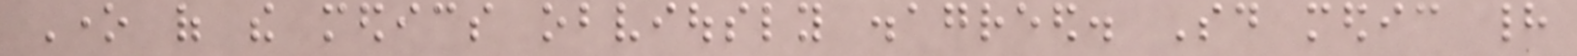One of the medics obviously disagreed. Said medic had
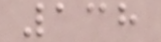138
